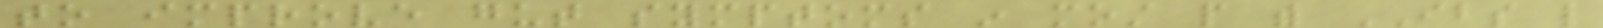to improve gut symptoms in most people with IBS like
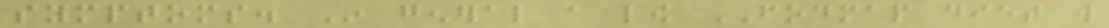symptoms. In general a low FODMAP diet will
